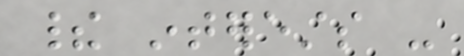their interests -
